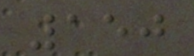150
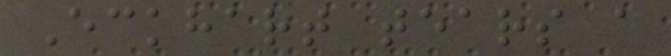Eckhart tears a
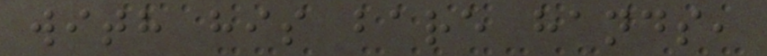with his bare hands,
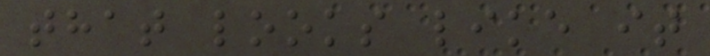that looks like it
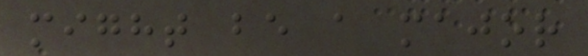might be a major
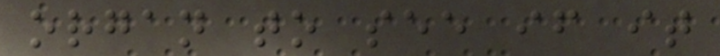organ to see if it
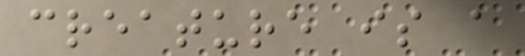creature is a
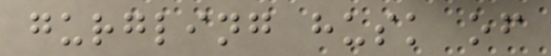gurgling husk of
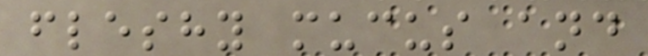fleshy mucus and
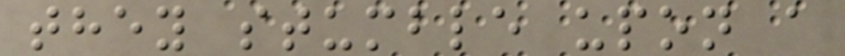they stumble upon a
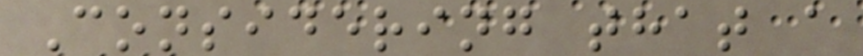Considering that a
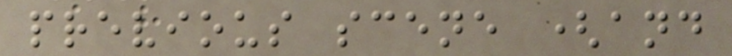previous scene (and
